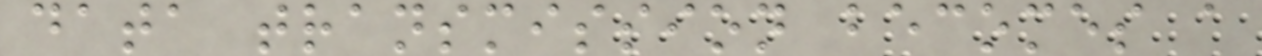data transmission becomes a
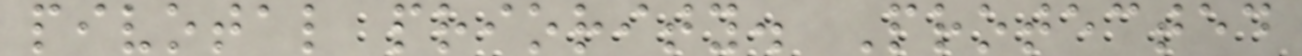pivotal priority. Protected
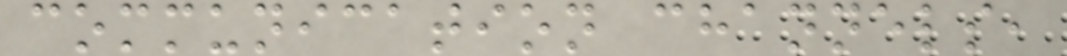communication channels,
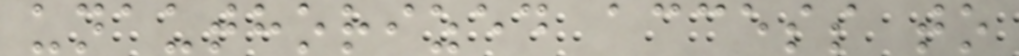unauthorized access to
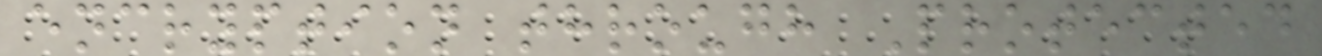encryption through Protected
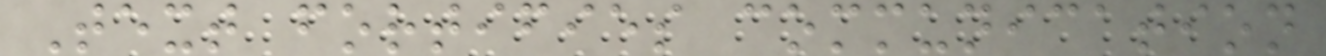Text fortifies communication
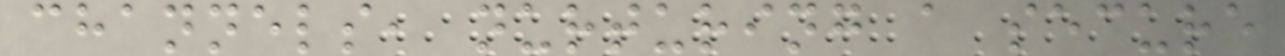channels, nurturing a secure
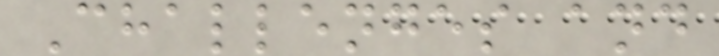Challenges and
